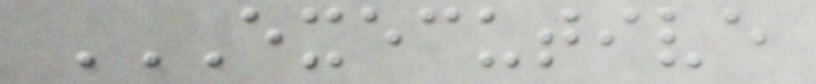EXECUTIVE
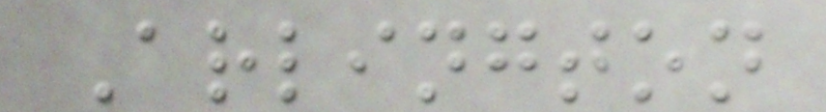Arlington
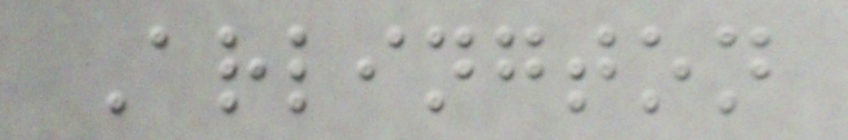Arlington
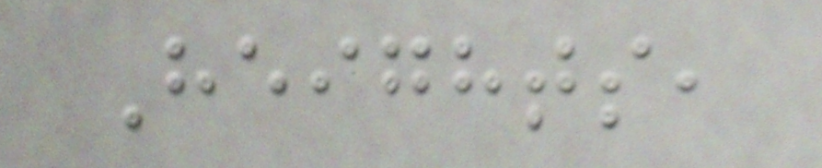Heights,
